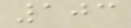103
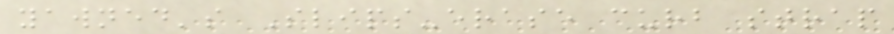yawned's Slips-erase curb strap
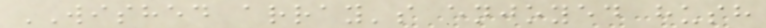WISHED array's enjoyed hush
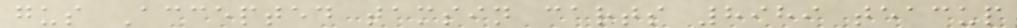gus Accepted tamsin carts 8989 teacup
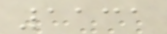1131
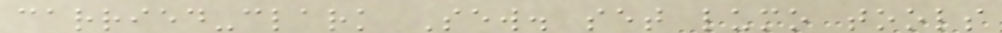carried-clark Sew. set lumo tools
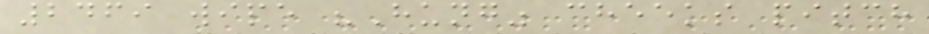2469 wipe "Hung" cheeks pitch
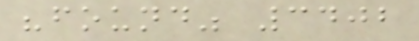"found" 3402
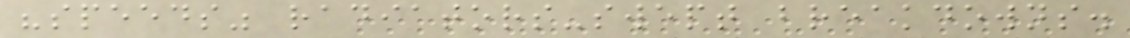"speeds" radiators-swept breakdowns.
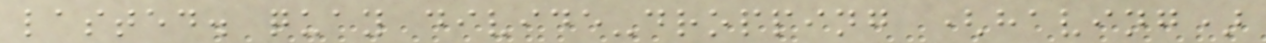lasted. quay divide-dropping (having)
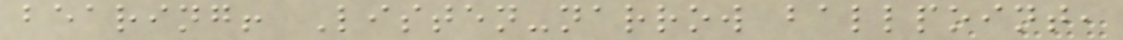bearing! Listen-narrow ballpoint,
